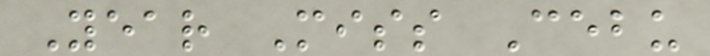Year Miss Cebu
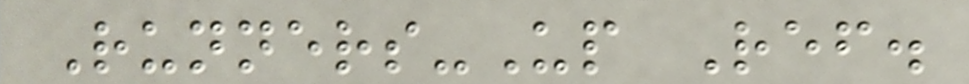Runners-Up Ref.
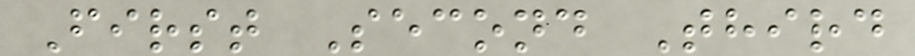First Second Third
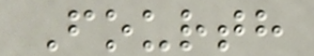Fourth
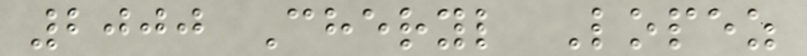2000 Cheryl Lopez
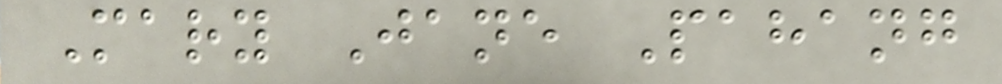Mary Jane Pahang
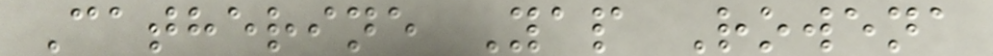Catherine Yap Rowena
